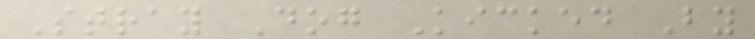Stray Dog Kicked By
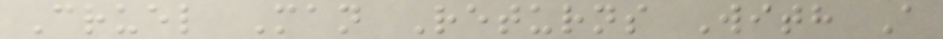Cruel Man Returns With A
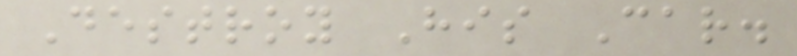Destroy His Car.
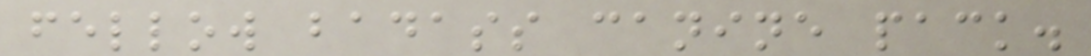fellow badass canine pack.
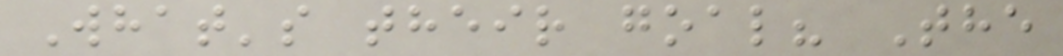What's their goal? The
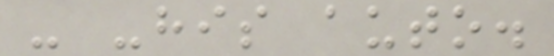- -his auto.
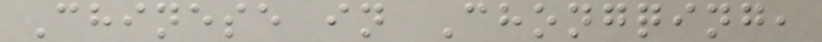Chinese in Chongqing,
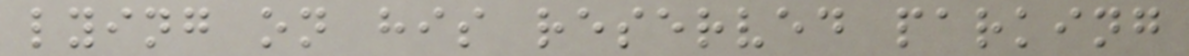lying on his reserved parking
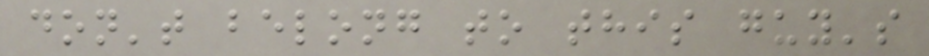don't belong to this guy's
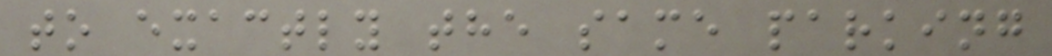to exactly the same parking
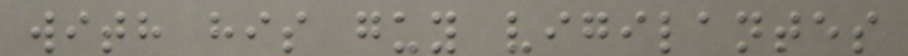with his guy vigilantes
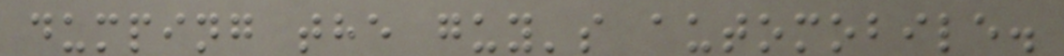dumping the guy's automobile.
